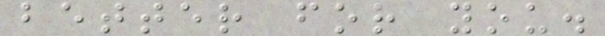better for you.
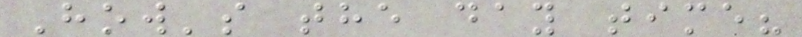How's the day time?
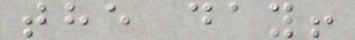the day!
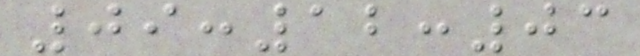09:12:03
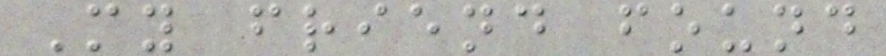My friend found
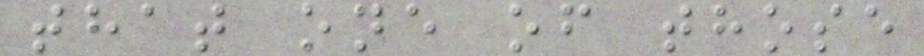that one of those
